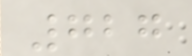727
